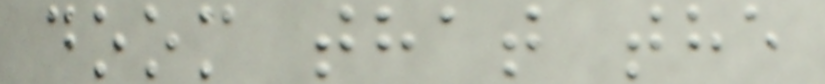doom that the
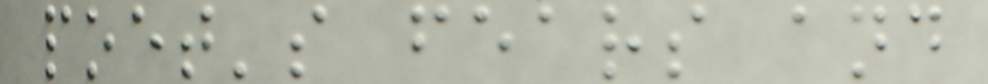poet's fears and
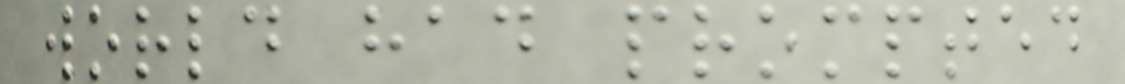world had prompted
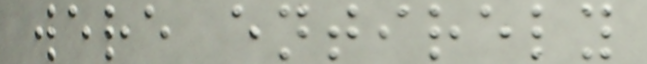were entirely
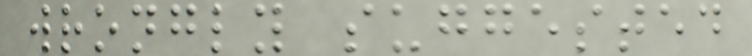wrongly suggested
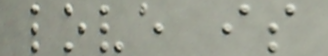love is
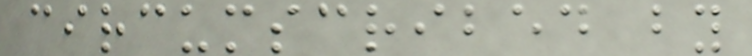circumscribed by
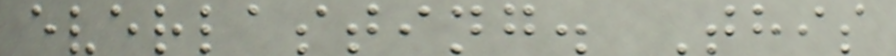everlasting. This
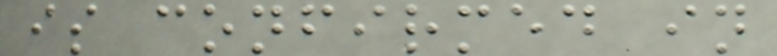is confirmed in
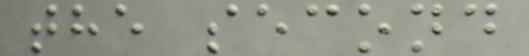the second
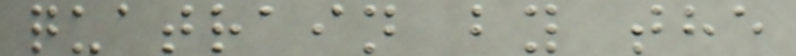quatrain by the
